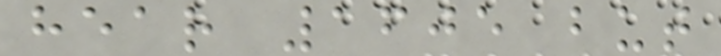hear 1605 but
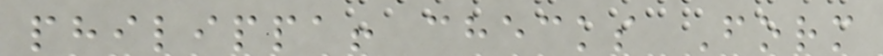philippa! checks Form
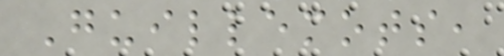Guillemots,
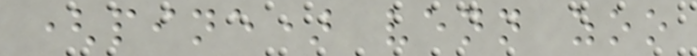(pine) venn zoo
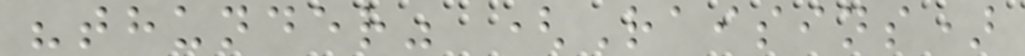"thunder" (Raisins)
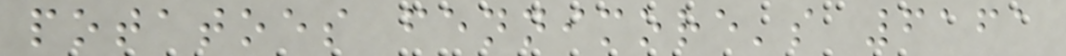potatoes fennimore's 6161
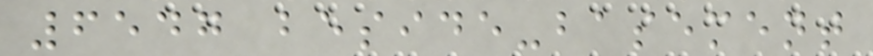6547 beside-basement
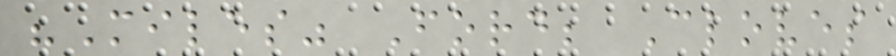"Miles" Ford; Cloves
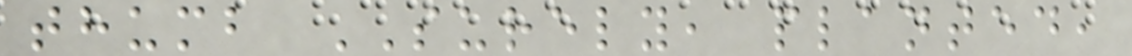thumb SURELY, planted,
